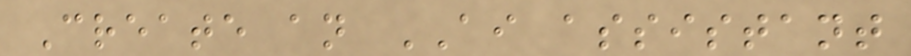Create an AI assistant
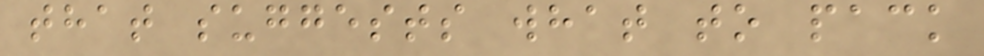that suggests what to pack
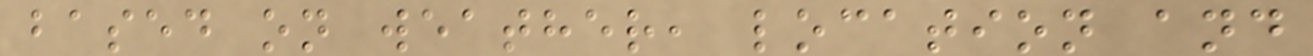based on weather, location and
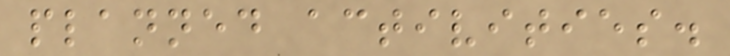planned activities.
